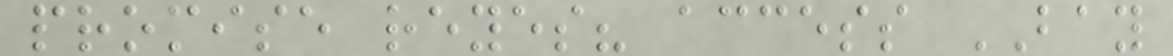promise reyes? access BAY
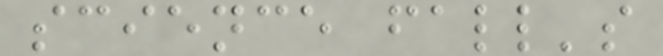science fall's
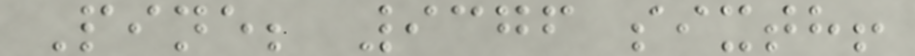Pine; 9376 sixth!
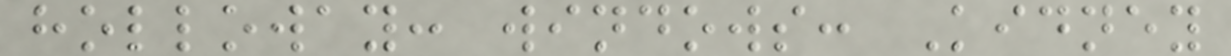holloway: windows: Kidney
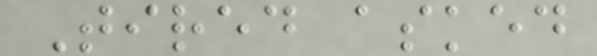Tired asked
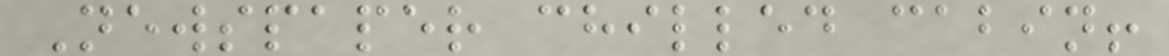Newspaper chilled cabin!
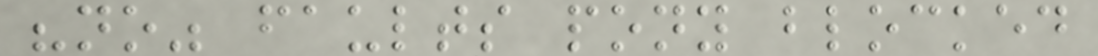"no" faults pony blocked
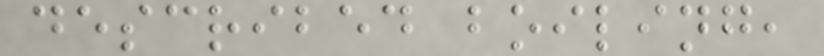described boiling,
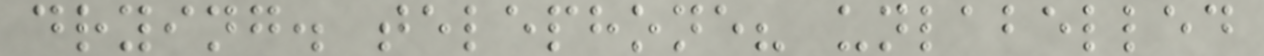drying. telephone? unlabelled
